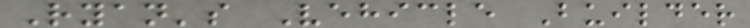Ryan's Vehicle Builder
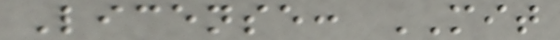License: MIT
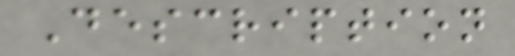Description
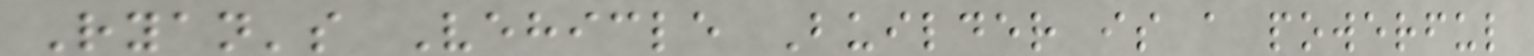Ryan's Vehicle Builder is a powerful
